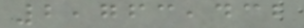2,763,432
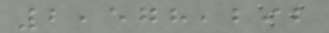2,578,292
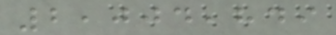2,004,849
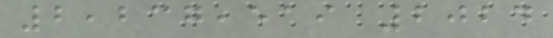2,237,519 2024
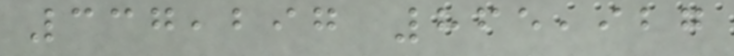337,297 865,927
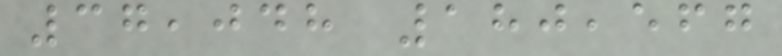37,048 180,567
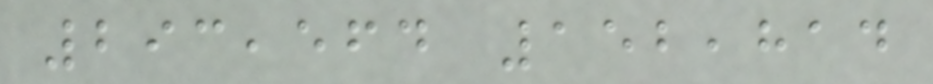293,564 152,814
